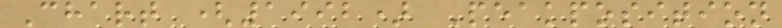Chart (1992) Peakposition
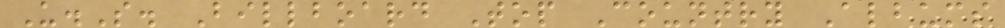U.S. Billboard Top Country Albums
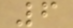6
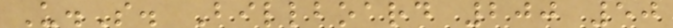U.S. Billboard 200 50
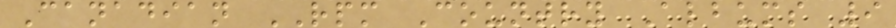Canadian RPM Country Albums 9
